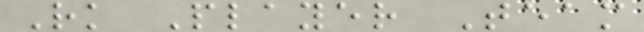Rk Player Team
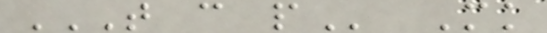T C P Mk
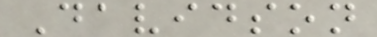Davidson
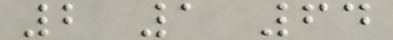2 1 64
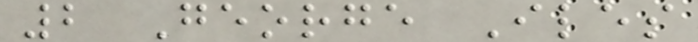2 George Iles
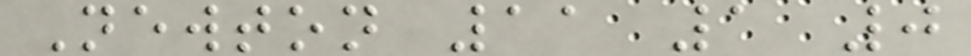Newton 11 1 0
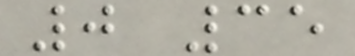0 35
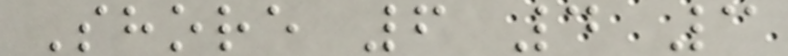Shore 6 4 3
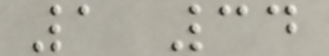1 34
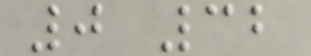0 32
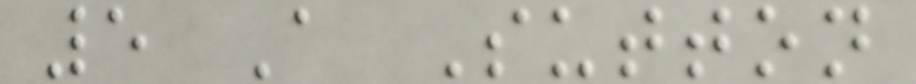5 A Sutton
